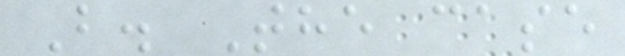B. The case
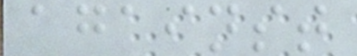against
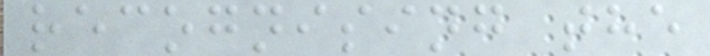recognising the
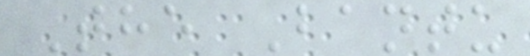The Bantu
